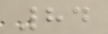84
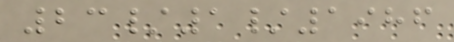23/1/1986
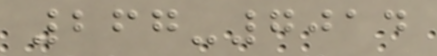267-7014
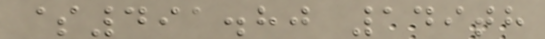$491.80 149th
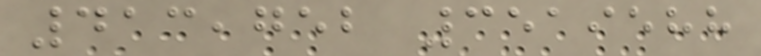413,752 3519588
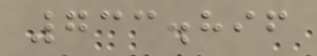733.896
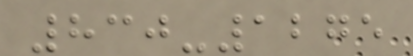830-1275
